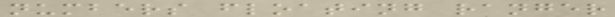numbers floating ranger
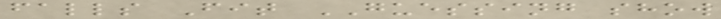falls Fit GUESSING show
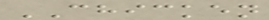CHICKEN
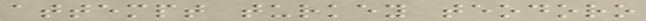attempt turkey teodoro
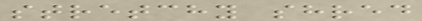stretchy shred
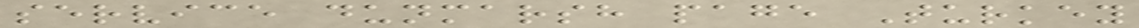service dunmarsh page Turkey
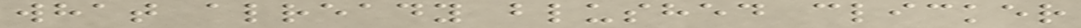what already blushed clicker
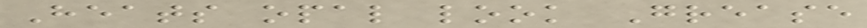Heats opal look Grease
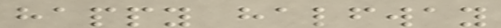happy halfway
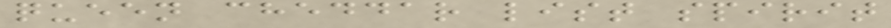queen cheddar list spirit
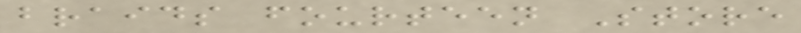braids fourteen Store
